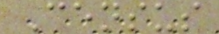Census
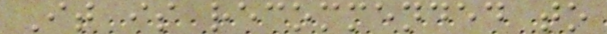It is recommended to
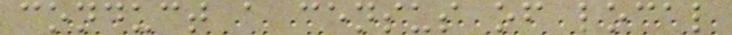conduct a census of local
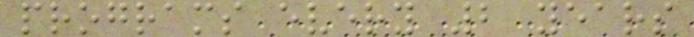programs every 2 years
